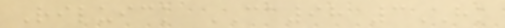Riluick CA98 3HK
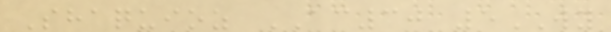Shaquioz AC30 5WY
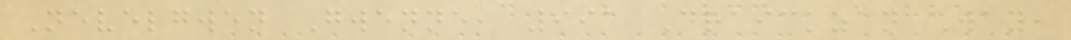Nevelgwen Gwenne, 991 Draickzan Way,
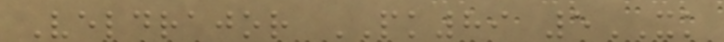Veldrajor PK89 5XK
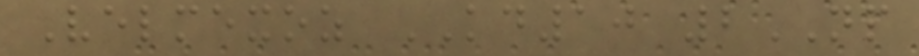Velmexoz KD10 2NP
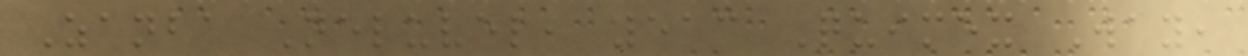Zanba Neluvel, 513 Quimex Way,
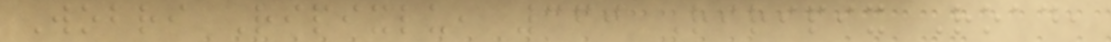Wobri Ripixlu, 360 Riripix Road,
